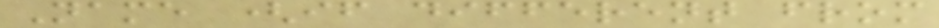Name (if different from
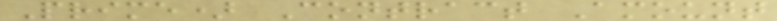Prime) Contract Amount
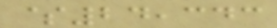$24,343
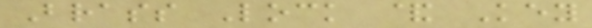Brass Lock & Key
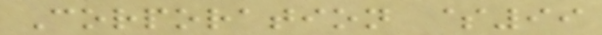Corporation $99
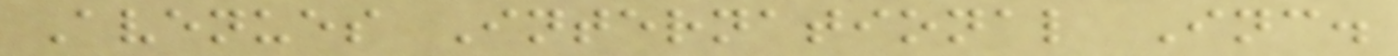Avenues International Inc.
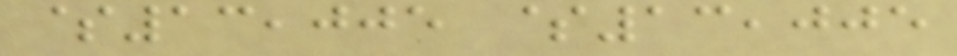$13,005 $13,005
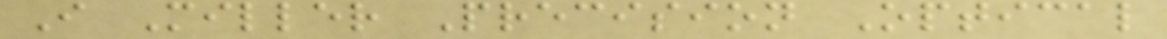I Miller Precision Optical
